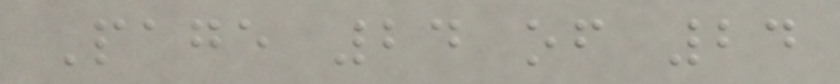Page 24 of 24
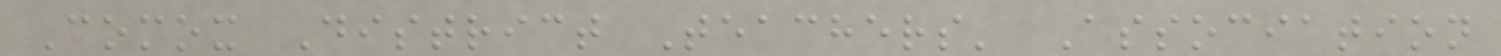Comox District Teachers' Association
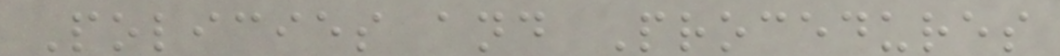Policies and Procedures
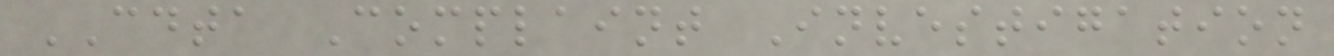CDTA Complaint Investigation
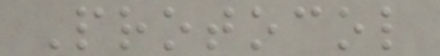Protocol
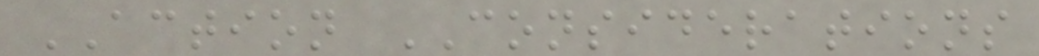ACTION CONSIDERATIONS
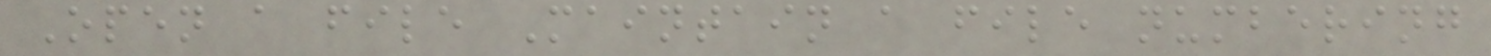Open a file Maintain a file numbering
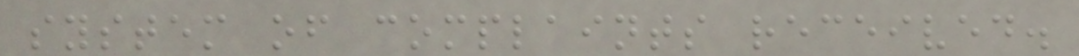system of complaints received.
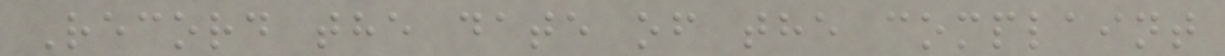Record the date of the complaint
